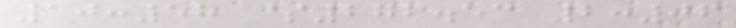10:58 $272.53 2:06
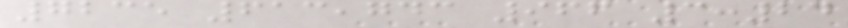7235 613,743 966 3:24
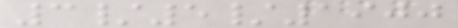3/5/1900
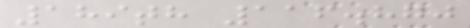189th 116.870
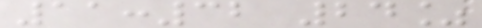11:32 24%
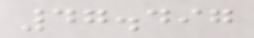47.497
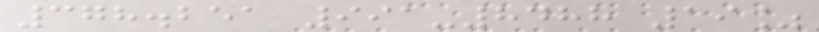378.251 991-8488 19%
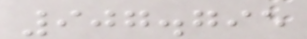907.795
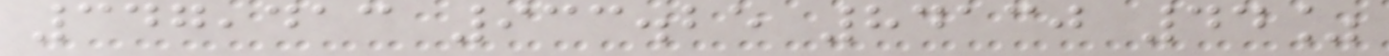347,413 933.25 84130 44%
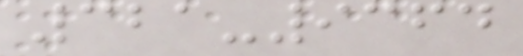321-9364
